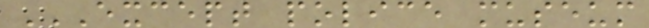EXCEPT POLICE MUSEUM
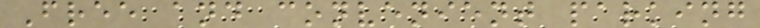Free and convenient parking
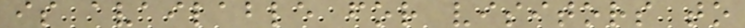is available for visitors to
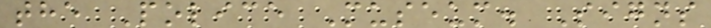the Police Museum. Signs
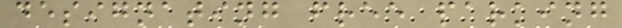designating free parking
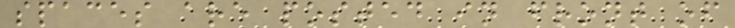spaces are posted in front of
